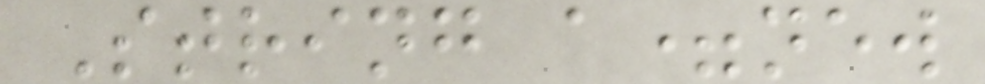String a=new
